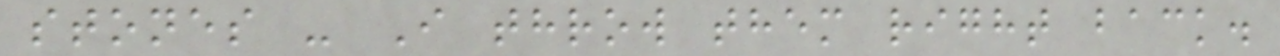stones - I throw them right back.
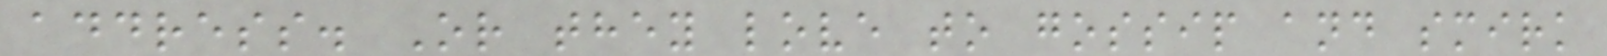address. Or they love to gossip and smirk
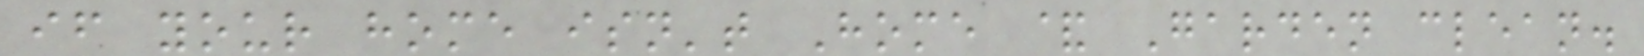if your home isn't Home & Garden clean.
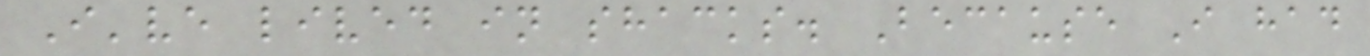I've lived in shacks. Because I had
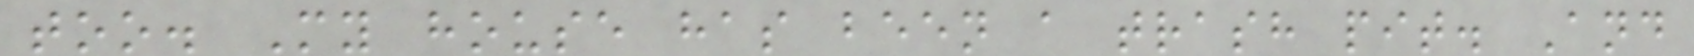too. My house has been a trash pit. And
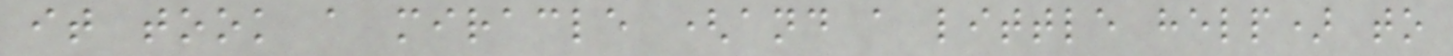it took a miracle (and a little help) to
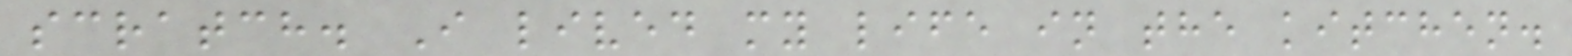scratch. I lived my life in the kitchen.
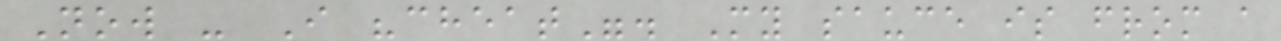Now - I "cheat". My sauce is from a
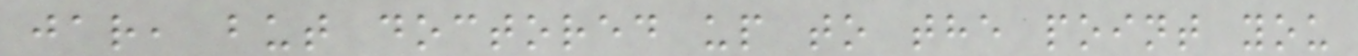jar, but doctored up to the point you
